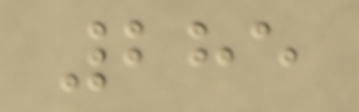285
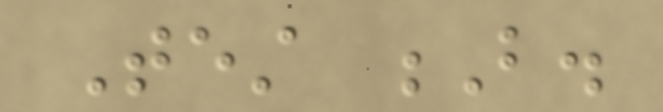Test B.
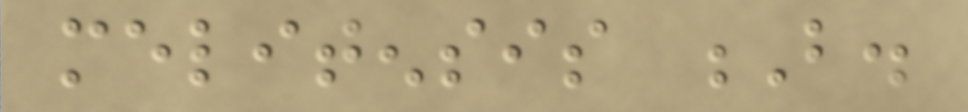melitensis B.
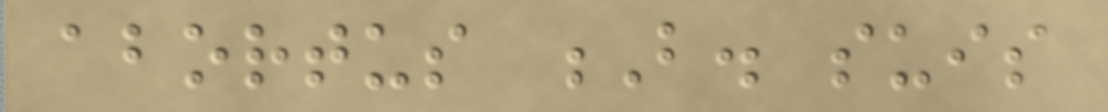abortus B. suis
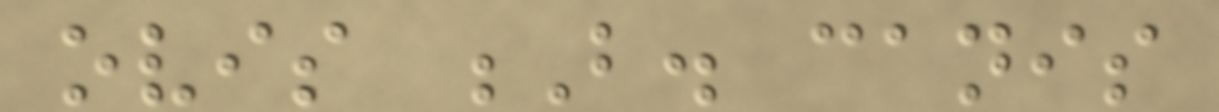ovis B. canis
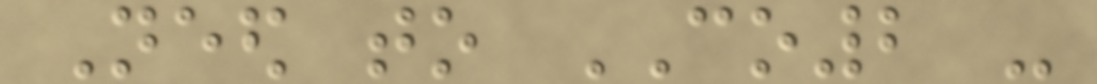Need to CO2 -
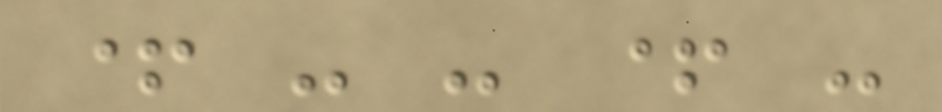+ - - + -
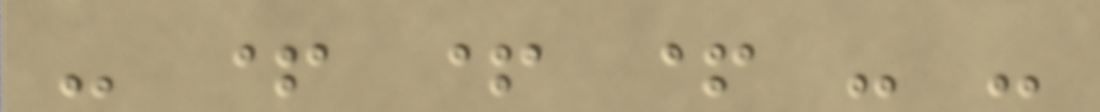- + + + - -
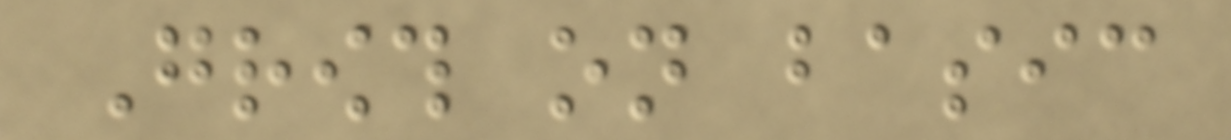Growth on basic
